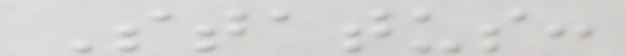Status:
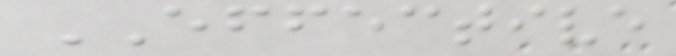EFFECTIVE
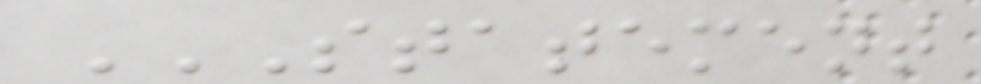STATEMENT
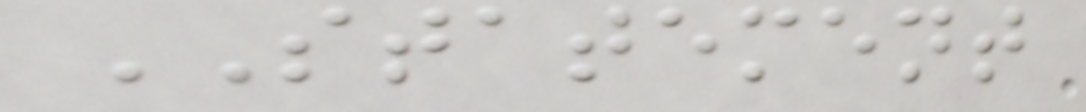STATEMENT
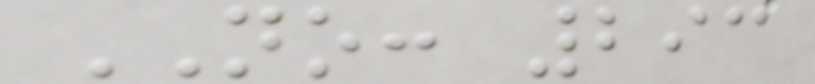NO: 293
